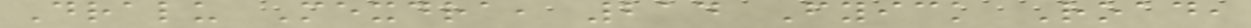Dralu Mexdra, 214 Fyick Road,
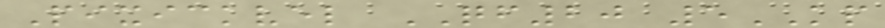Pixickvel QF20 5KP
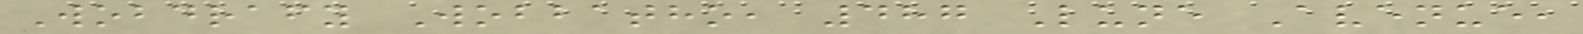Wobdrafy Wobbatho, 487 Lune Avenue,
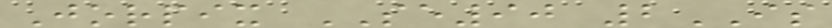Jorpix SE90 2IS
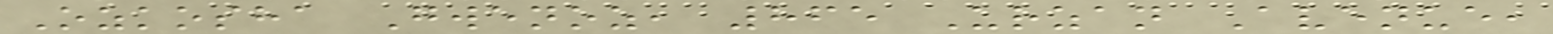Ozkosha Gwenoz, 865 Urzan Avenue,
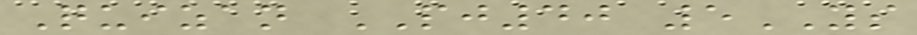Quizan PJ40 5YS
